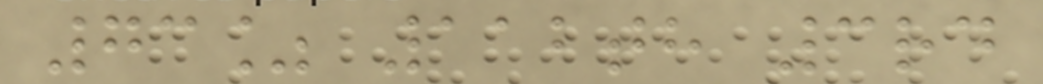73% 112th 3rd
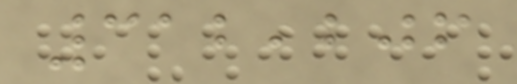312,206
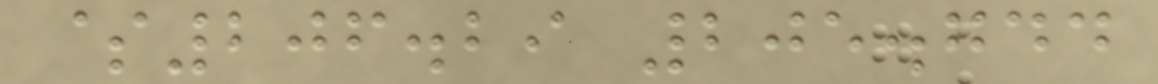$206.29 205.744
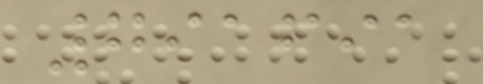791691
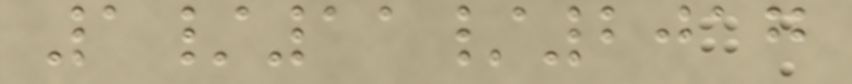1/11/2017
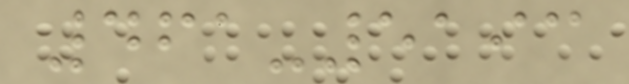461-5193
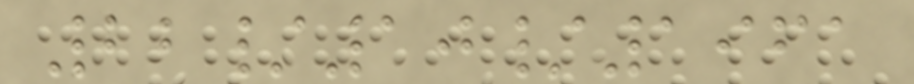22/10/1961
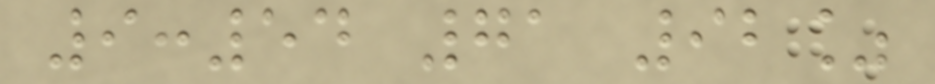9:54 71 92%
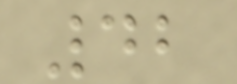42
